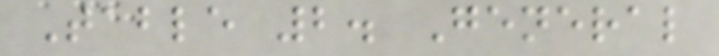Table 2. General
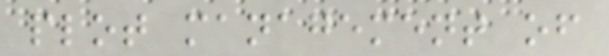plot management of
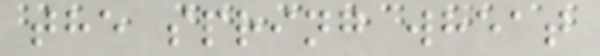the spring wheat
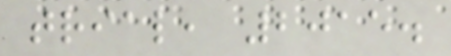trial, 2015.
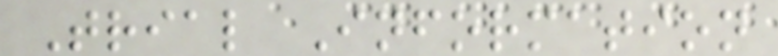Trial Information
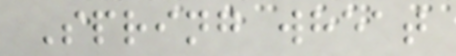Spring wheat
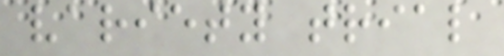variety trial
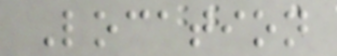Location
